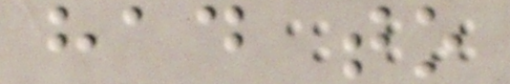had to
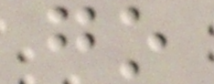go
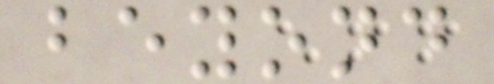beyond
